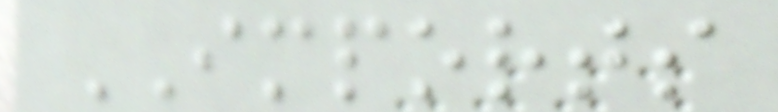IMPORTS
